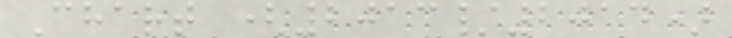Chart (2013/2014)
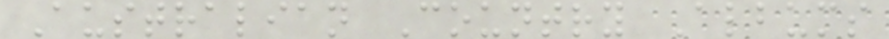Australian Country Albums
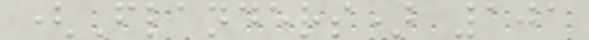(Flanders) 101
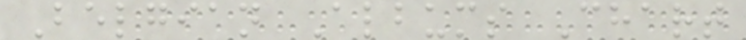Belgian Albums Chart
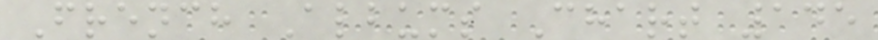French Albums Chart 145
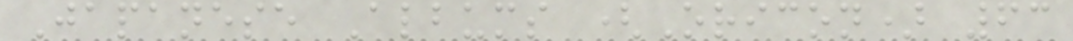Japanese Albums (Oricon) 63
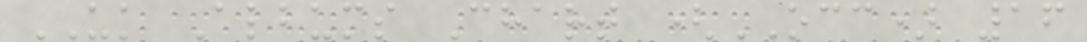UK Albums Chart (OCC) 16
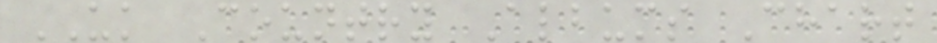UK Country Albums Chart
